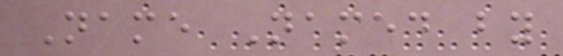Name Named by
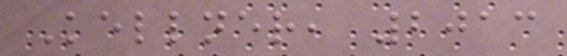Kellner, 2013
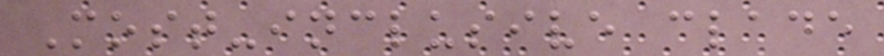Most-inclusive clade
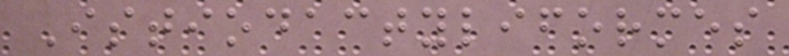Istiodactyliformes
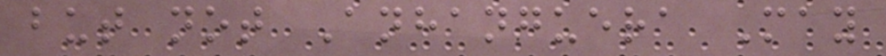but not Anhanguera May
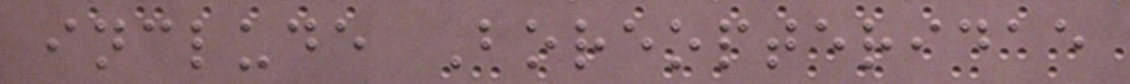include Boreopteridae
